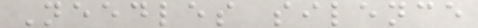Needles silence
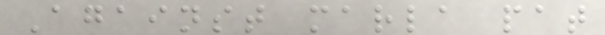Against marla pat
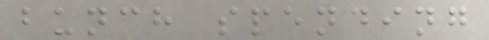bunch spending
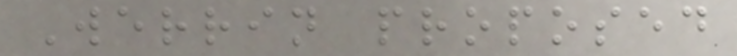Werrin proposed
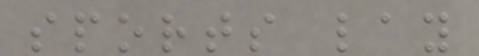sports lay
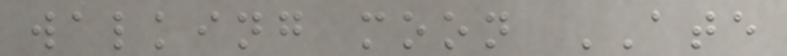walking moon ATE
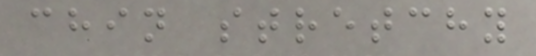chin stretchy
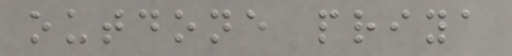outdone priya
